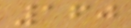160
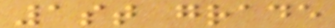1st grade
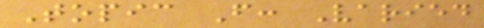Topic F: Varied
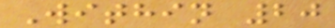Within 20
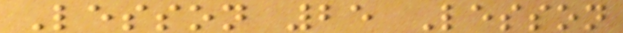Lesson 25 Lesson
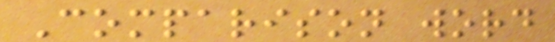Comparison word
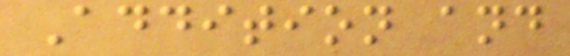Addition and
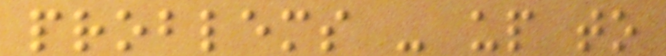problems - up to
